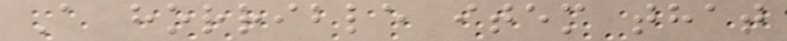A horrible item that
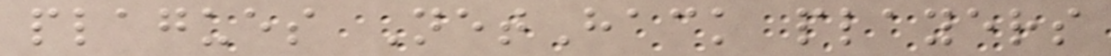plagues NetHack players
